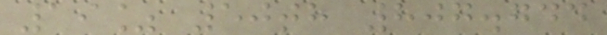19% 50th 807.744
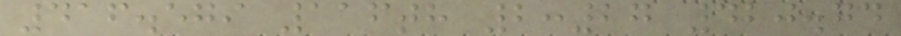416.579 116th 2:27 420.74
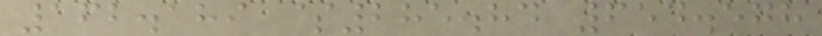162.189 $285.84 654.578
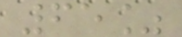65%
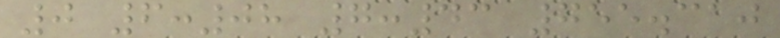0 6:08 7:43 755.310
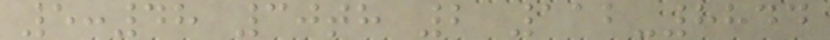5:48 30th 2 112-8844
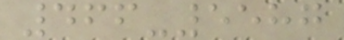466-5587
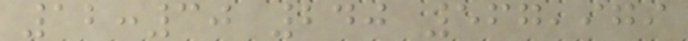12:30 240 567,979
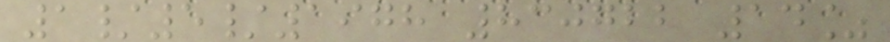1/5/1978 830722 14%
